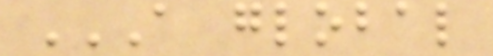A GLOBAL
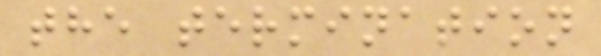the termination
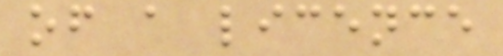of a licence
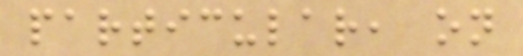particular, on
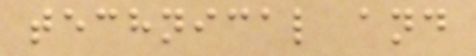technical and
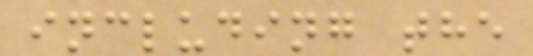including the
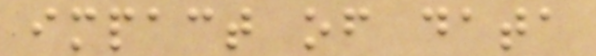impact of data
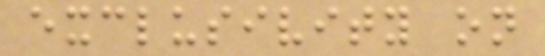exclusivity on
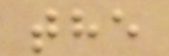the
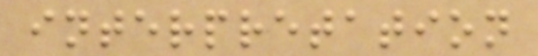interpretation
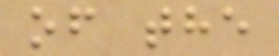of the
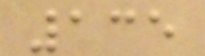135
